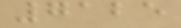7125
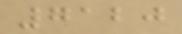7120
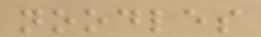noodles
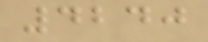4240
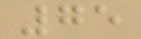75
